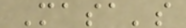Masa's
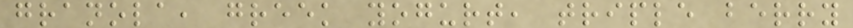granola, greek yogurt, triple berry
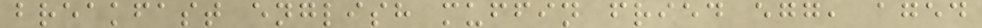breakfast english muffin fried egg, aged
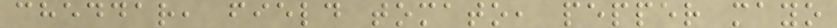cheddar, field tomato, pepper mayo
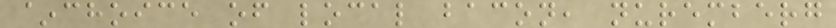~choice of local bacon, nuremberg
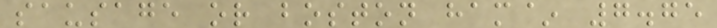sausage or boston ham~ 7.75
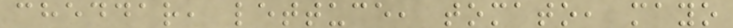cheddar, lettuce, tomato, mayo
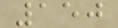150
